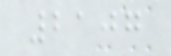2107
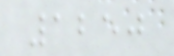1250
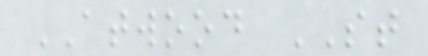ATWOOD ST
